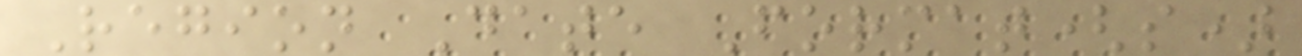Region Date Format(s)
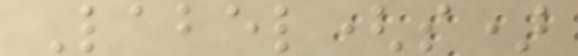Label(s)
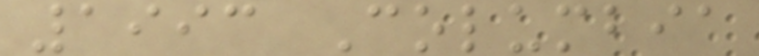1993 Columbia
